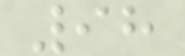98
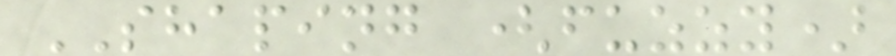SHAPING (fuzzy)
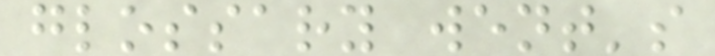glossary went's
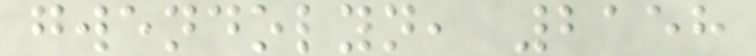gwendolyn, 2158
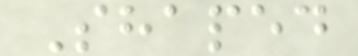Shaped
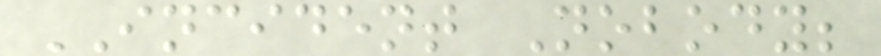INCIDENT Nobody;
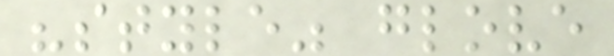"style" glove
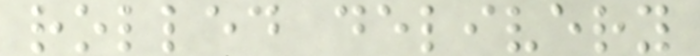rolled delivery
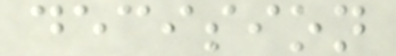decision
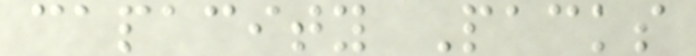capacity Packs
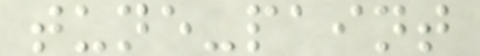tune-paint
